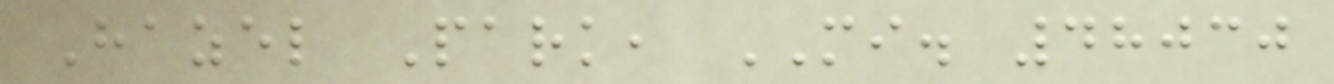Hazel Park, MI. 48030
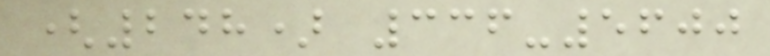(248) 336-5600
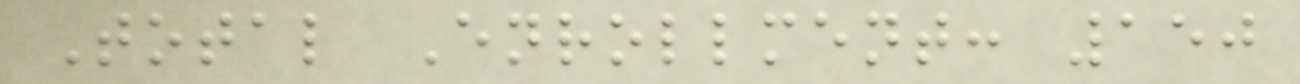Total Enrollment: 150
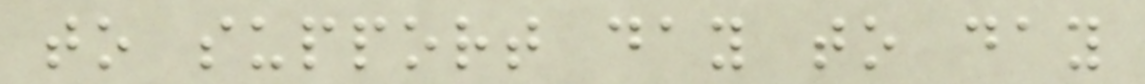to support day to day
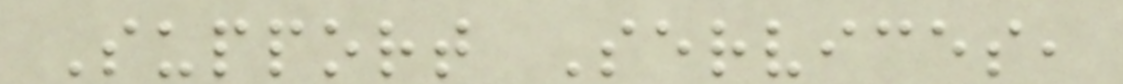Support Services,
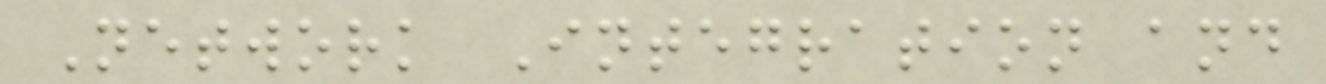Network Integration and
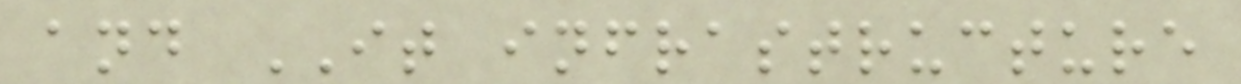and IT infrastructure
